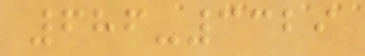686-3329
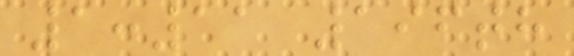1:11 196th
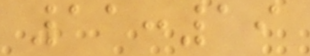11:19
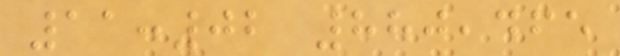11:02 880,465
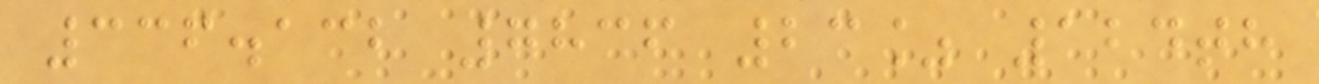336.132 7836 23% 124th
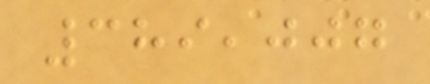389,007
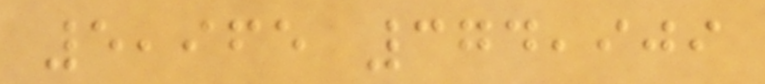5,965 374,909
